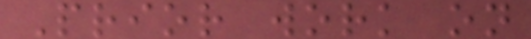Prior work on
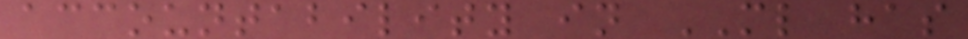accountability in ML has
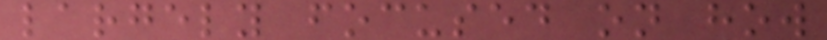largely focused on how
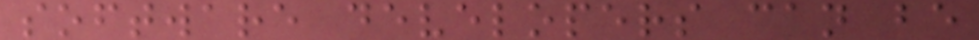software developers can be
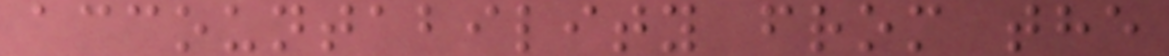accountability from the
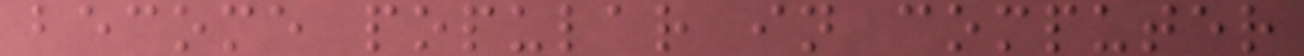become popular in computer
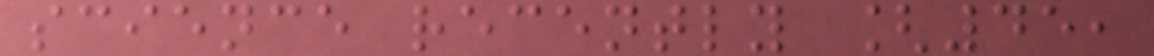science recently [45,
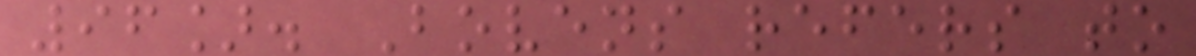96]. Bovens refers to
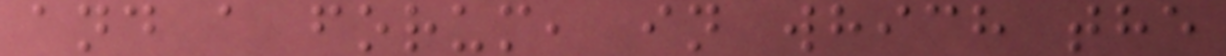and a forum, in which the
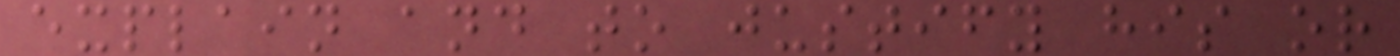explain and to justify his or
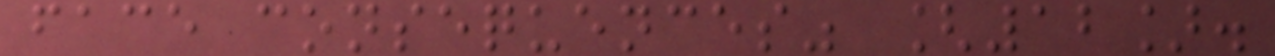face consequences" [12].
